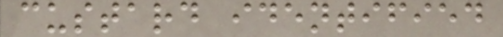custard identified
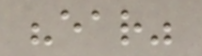"ear"
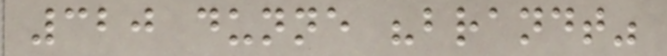320 dunne "brandt"
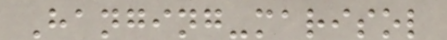Hanging-marisol
